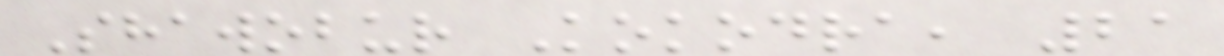Shawobur Kokodra, 21
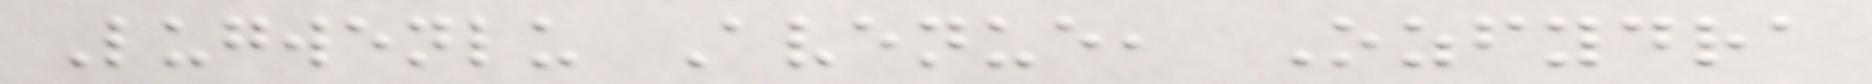Lugwenlu Avenue, Ozfydra
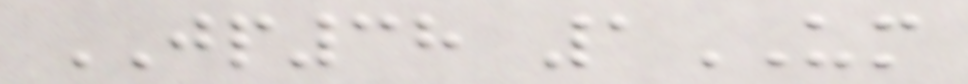JP38 1UM
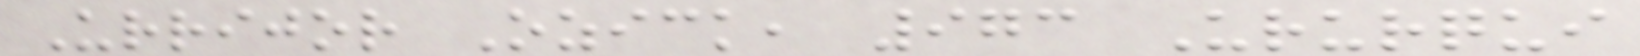Urrijor Ozick, 973 Ururqui
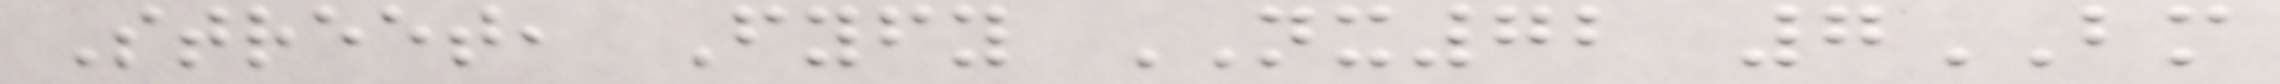Street, Fyfy NX72 7BM
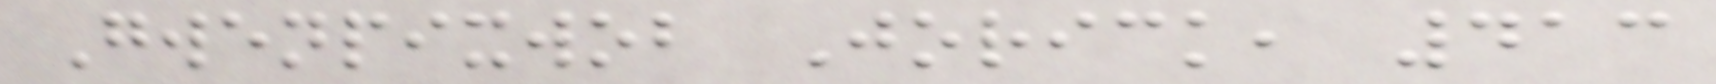Gwenpixwob Jorick, 413
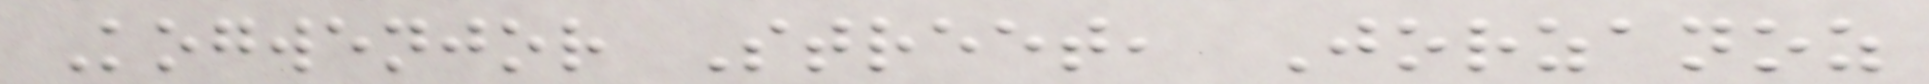Kogwenjor Street, Jorzanoz
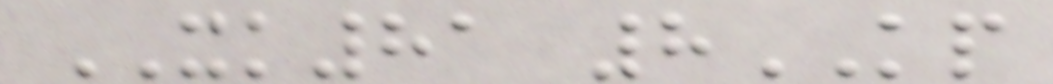XK81 8KP
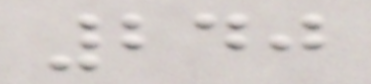240
